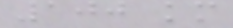100 km
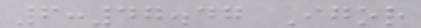6:47.47 Igor
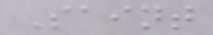Saint
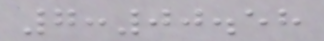7:00.58
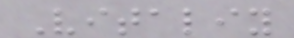Vitaliy
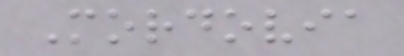Mordovia
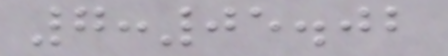7:05.02
